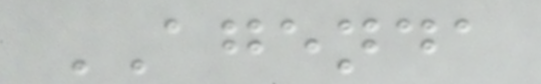AGENDA
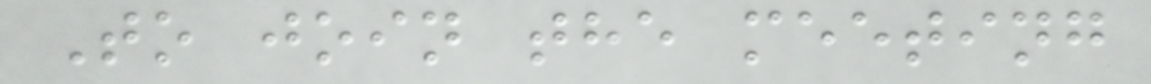To join the meeting
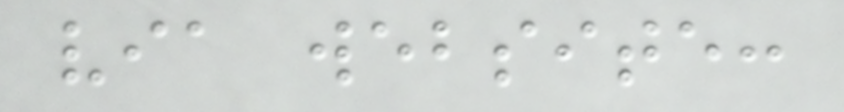via website:
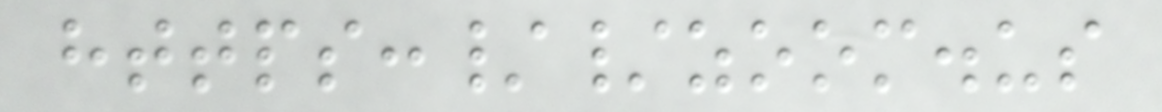https://zoom.us
